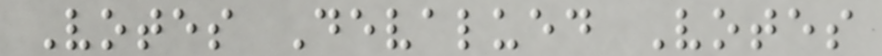Votes Devalued Votes
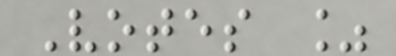Votes %
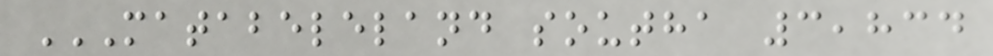MATABELELAND SOUTHA 3,834
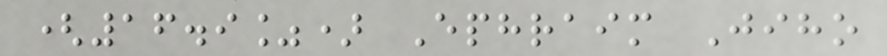(16.9%) Ephraim Jiho
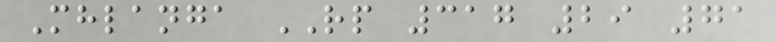Mhlanga RP 317 29 71
